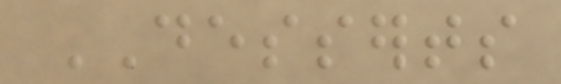DESSERTS
